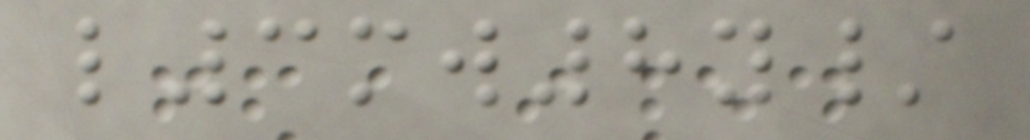l3mw8y/
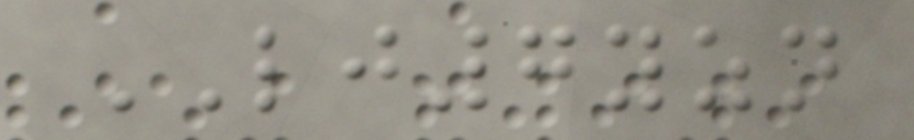LJ7yzn
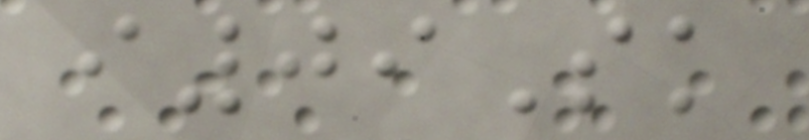i09Sk
